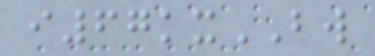i67kxBW
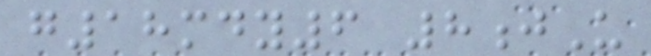g18mdy6 8jU
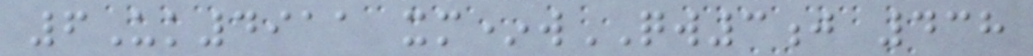6Uk4911 xm*wQW3j 438
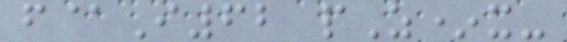f@I62 pZ*x-
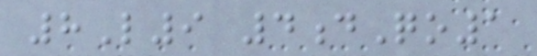8L9 4dQo1
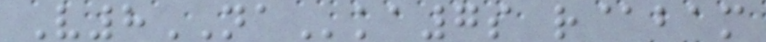V8NAka7s r@bam
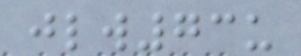jlw73u
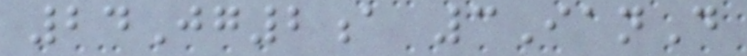24Jg2a 3IanD
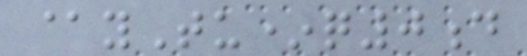@yTu*q0d
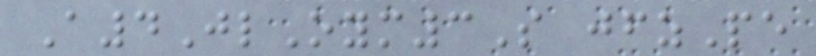A4JlOym3S jfzPe
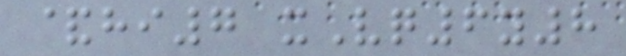&hi7 xVq6y8
